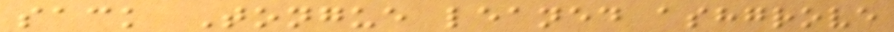sack Tongue leaned ashgrove
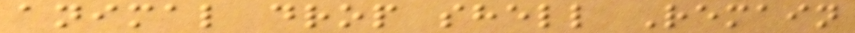animal drop shell Remain
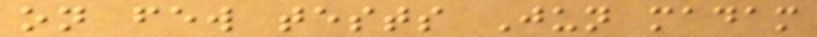on few tests Jun madam
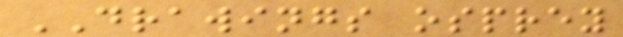DRAWINGS osprey
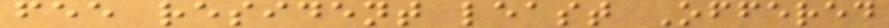fee resident least Offered
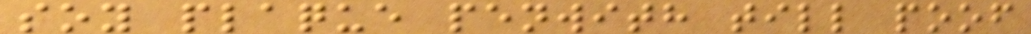soy plaque penwith till poof
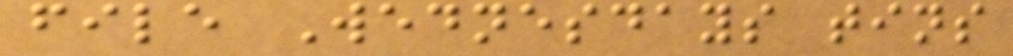file Wednesdays tins
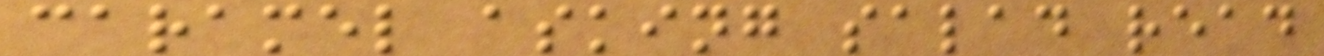caramel asking salad read
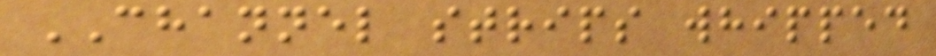CHANNEL strips whipped
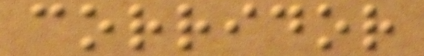corridor
